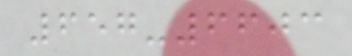657-6603
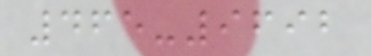465-9692
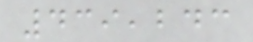439,243
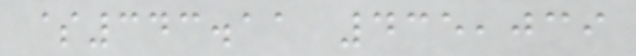$343.11 435,039
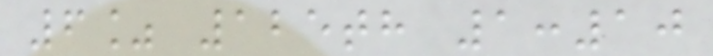6% 125th 1:10
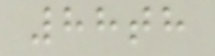88th
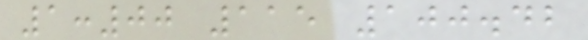1:00 115 100.42
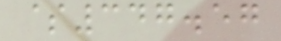$347.57
